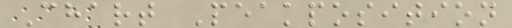Chart Peakposition
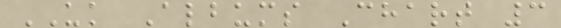UK Albums Chart 3
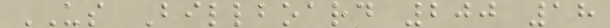US Billboard 200 18
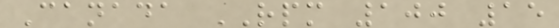Canada RPM 100 15
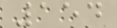154
